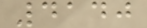4140
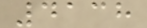4138
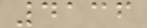4136
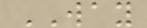WAY
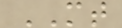MT
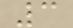3
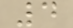4
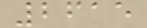2615
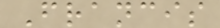Francis
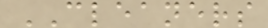CLEANERS
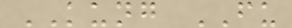KUNG FU
